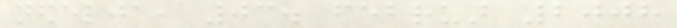nedelja, 03. februar 2008
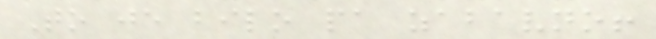To je bilo pa zabavno!
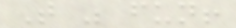That was fun!
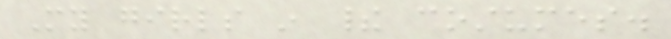My girls in their costumes.
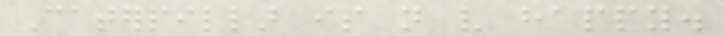Caterpillar is not very happy.
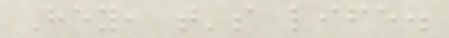Hey, that's life.
